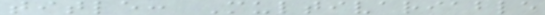title: Multivariable
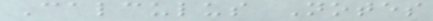Calculus Notes
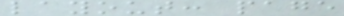layout: page
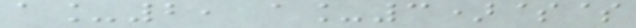a_2, a_3)$$
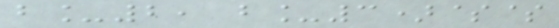b_2, b_3)$$
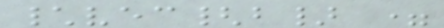\vec{b} =
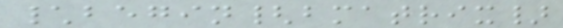\begin{bmatrix}
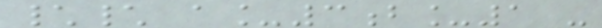\\ a_3b_1 -
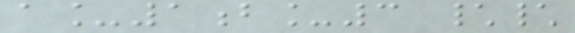a_1b_3 \\
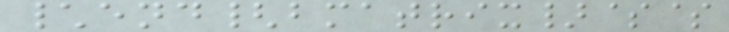\end{bmatrix}$$
